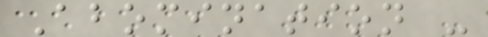Abomination -
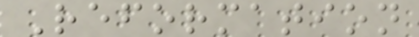Reformation
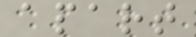apart
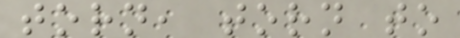torn, torn to
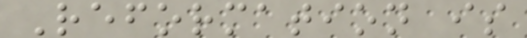Reformation is
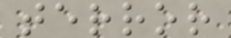terror
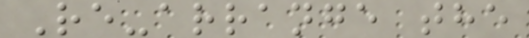Re-arrange the
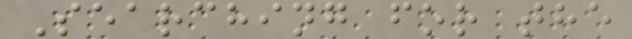Searching for the
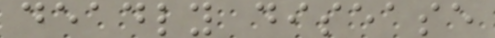deadly disease
